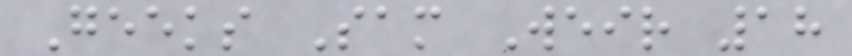Geeks Sam Weir 18
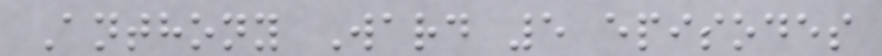Anthony Ward 5 episodes
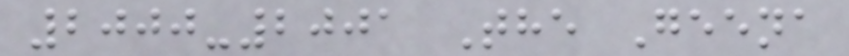2000-2001 The Geena
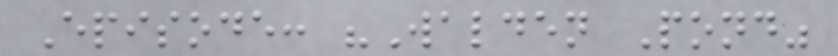Episode: "Walden Pond"
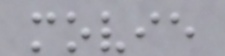movie
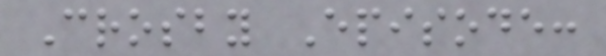Crosby Episode:
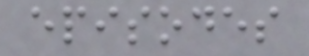episodes
